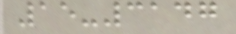15-3147
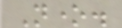None.
